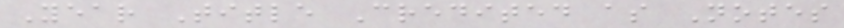Year Title Credited as Notes
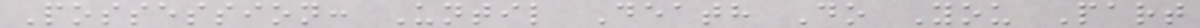Possession: Until Death Do You Part
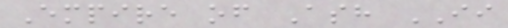Empire of Ash II
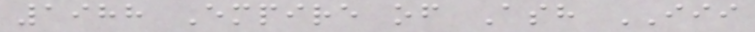1988 Empire of Ash III
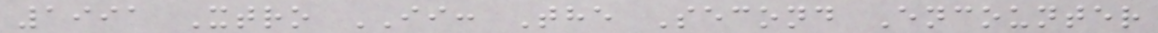1991 Xtro II: The Second Encounter
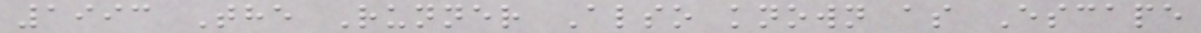1993 The Runner Also known as Escape
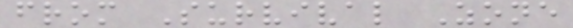from Survival Zone
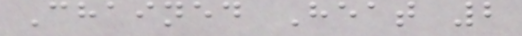Chained Heat 2
